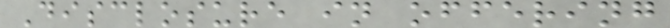Disclosure in offering
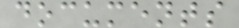documents
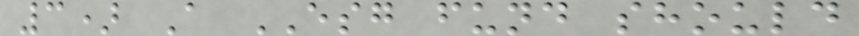3) A ESG fund should
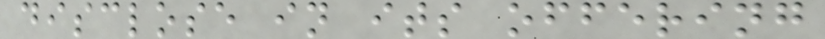disclose in its offering
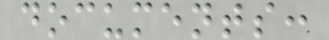documents:
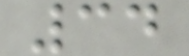34
